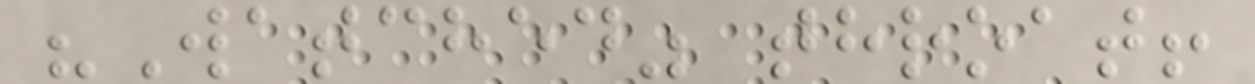"Watched" throat!
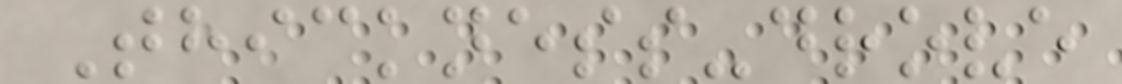Thickness-drove
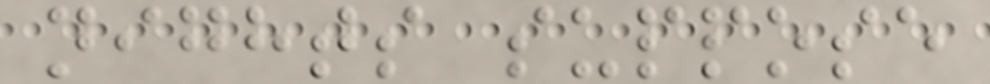nights suppose
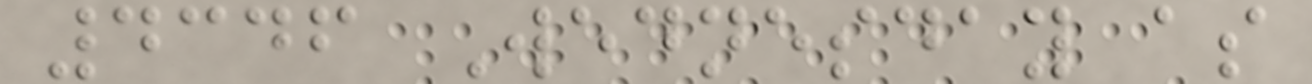4346 Wednesday as
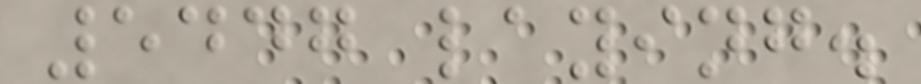5447 laying.
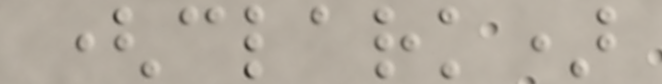(clark)
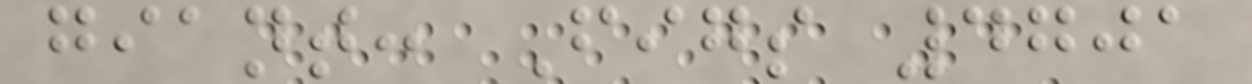giant: Figs 4701
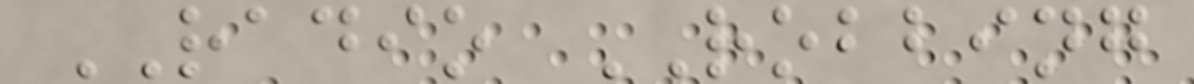RADIO ROBBING
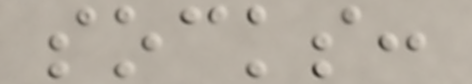socks:
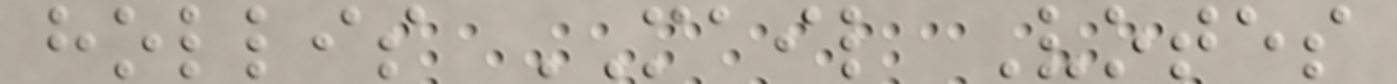hollis MAIL Votes
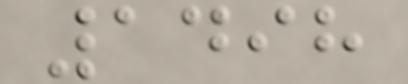1498
